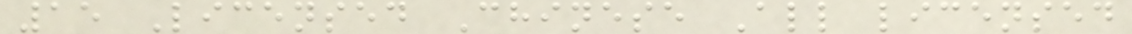15 Licensed Chinese All licensed
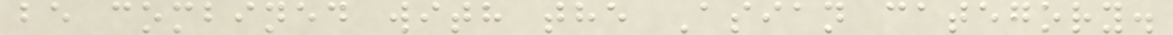be combined with the Asian category.
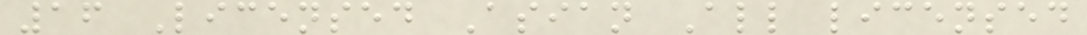16 Licensed Asian All licensed
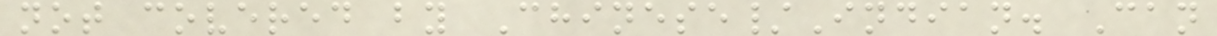not covered by Chinese/Indian. Can
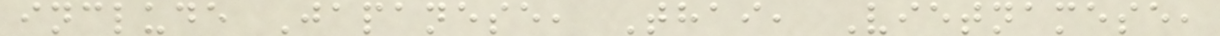include Japanese, Thai, Vietnamese,
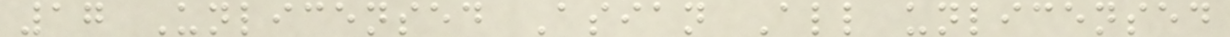17 Unlicensed Asian All unlicensed
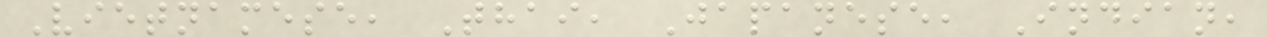Vietnamese, Thai, Japanese, Indian,
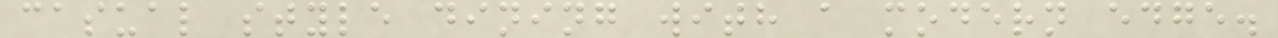casual style dining with a modern edge.
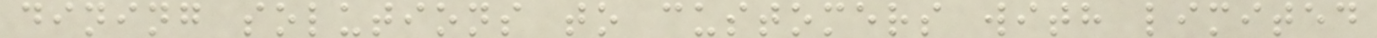dining solutions to customers with limited
